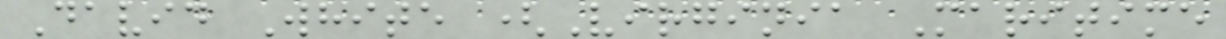David White (Virginia Maritime
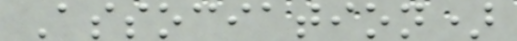Association)
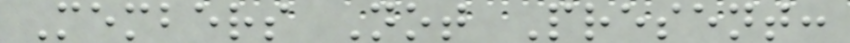Members Not Present:
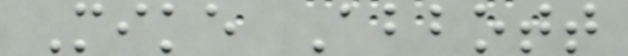Mike Abbott
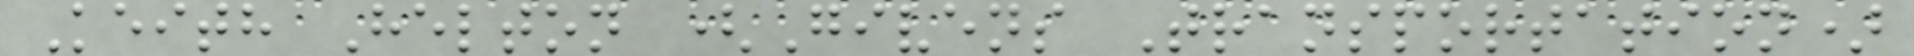Keith Helton (Givens Transportation)
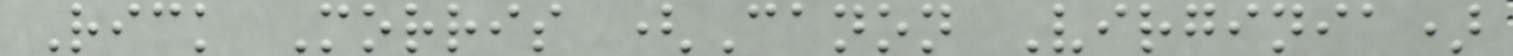Rick Morris (Canon Virginia)
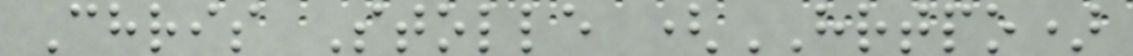Chris Stolle (HRTPO)
